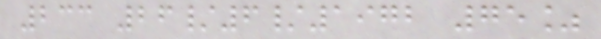233 26/6/1972 75%
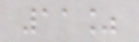11%
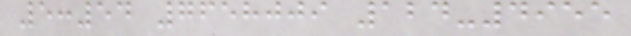5:54 7658009 124-4955
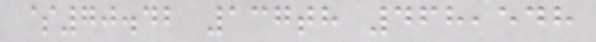$70.42 137th 468,548
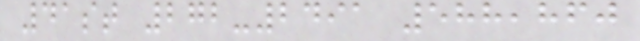41st 272-2491 588,860
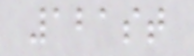121st
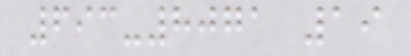693-8071 19
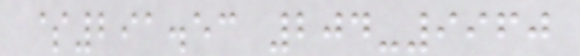$291.53 204-9960
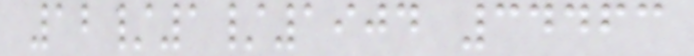12/1/1904 34463
